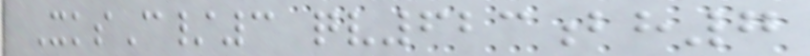XksC/3 qv623bh7
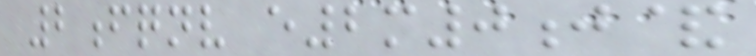2fqnv e2m0j&
